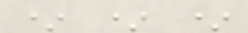* * *
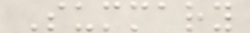Summary
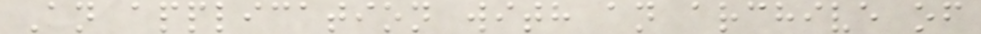An application with an archive of
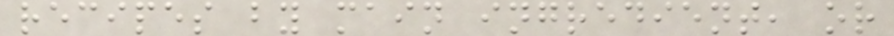recipes by main ingredient, or
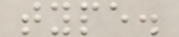type.
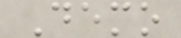Demo
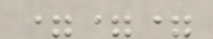===
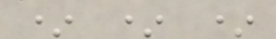* * *
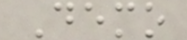Demo
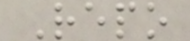Repo
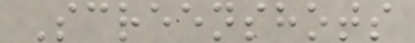Screenshots
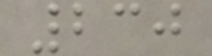230
